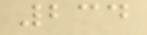234
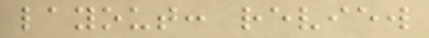layout: review
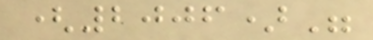(2006)"
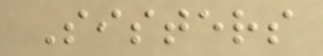Sisters
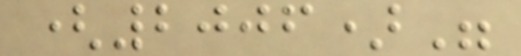(2006)"
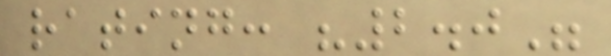rating: "2.0"
